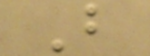B
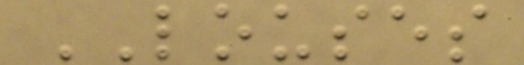LOUSES
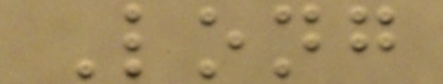Long
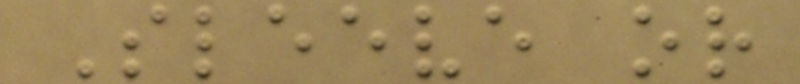Sleeve or
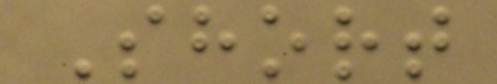Short
